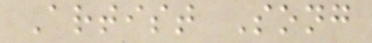Artist Song
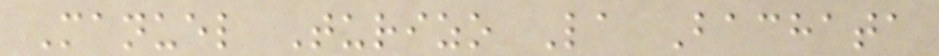Manuel Turizo La Bachata
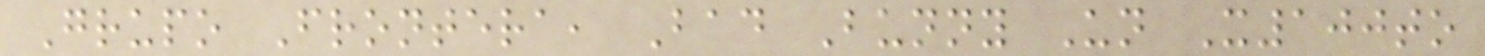Grupo Frontera, Bad Bunny Un X100to
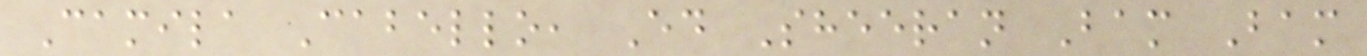Camila Cabello, Ed Sheeran Bam Bam
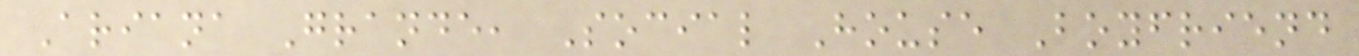Ariana Grande, Social House Boyfriend
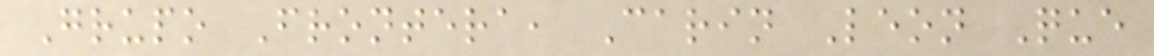Grupo Frontera, Carin Leon Que
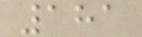181
